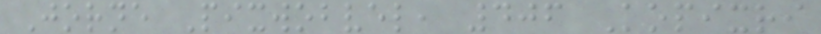Jorne Pixwobvel, 406 Kopixri
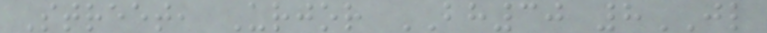Street, Urjor BH30 8JL
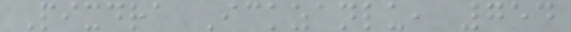Pixdra Ickzanlu, 754
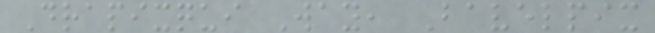Drapixqui Way, Bavelpix
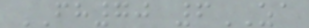FH70 6ZA
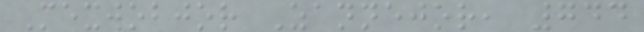Mexwobjor Zannejor, 744
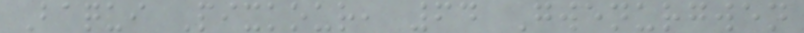Baqui Pixkour, 64 Gwenurgwen
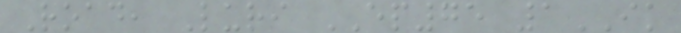Road, Luri EP75 1IK
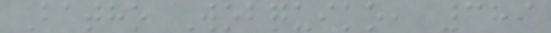Batho Wobquiko, 389
